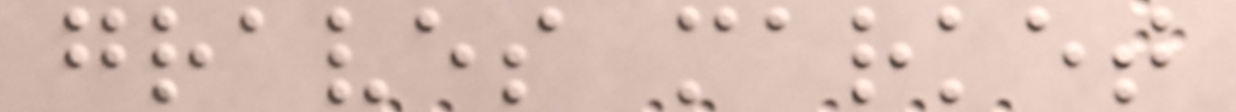graves market
